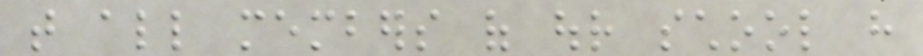that all members of our school have
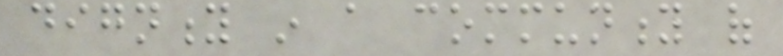dignity in a community of
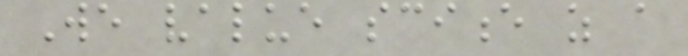We value science as a
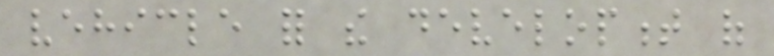vehicle for the development of
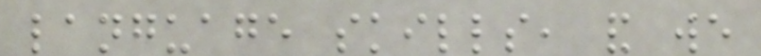language skills, and we
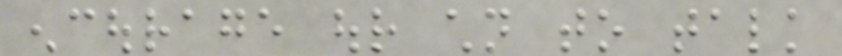encourage our children to talk
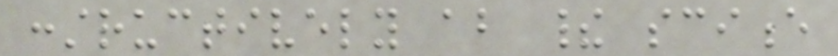constructively about their science
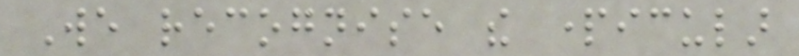We recognise the particular
